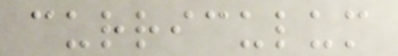curriculum
